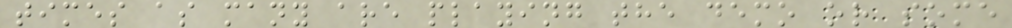times as many are playing the demo or some
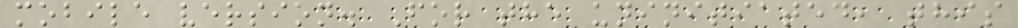mobile version. For the uninitiated, this
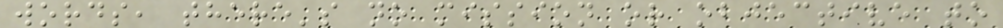words, there's no mission or objective to
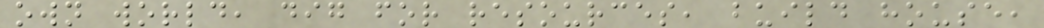own world, dig for resources, build house,
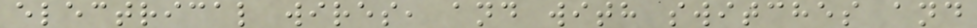electrical wires, and with switches and
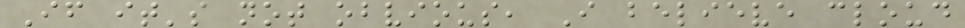If it's not obvious, I believe cloud
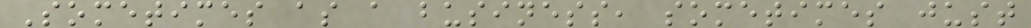Sometimes as a business, sometimes just
